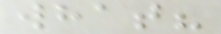what?
